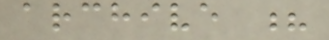archive ?
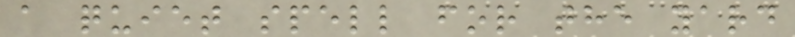a quiet spell for the yard
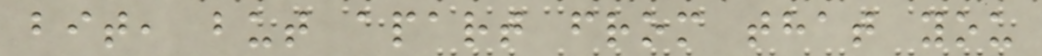bit, but apart from that you
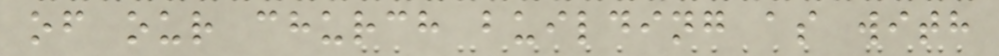of our church building as with
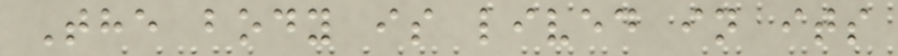The body is lived in its
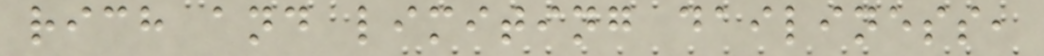rich and limiting dailiness,
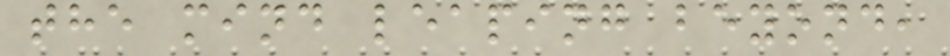the mind leaping beyond,
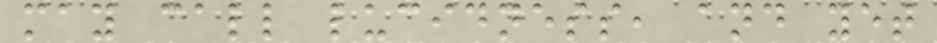may call lucidness, and yet
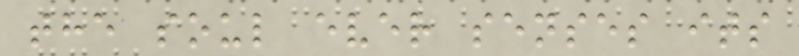the soul ever senses its
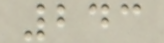243
